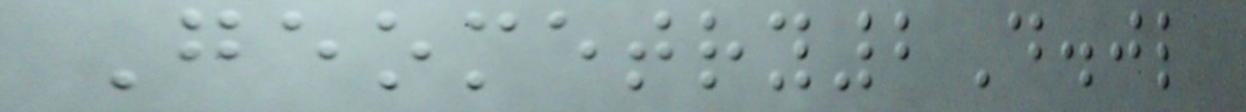Geometry2D.jl
